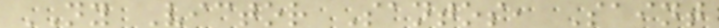NY Victor Santos, Saint
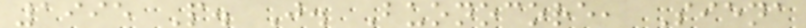1995 P. J. Buonocore, Siena
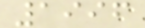1996
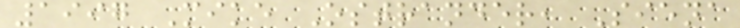1997 Mike Ostrander, Siena
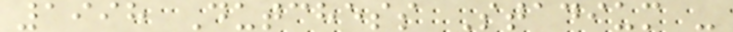1998 Dutchess Stadium -
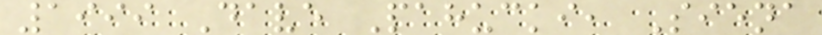1999 Dave Pahucki, Siena
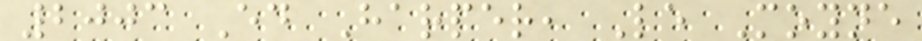2003 Ed Harper, Le Moyne
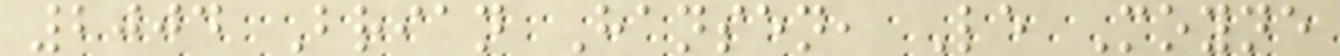2004 Brian Hansen, Le Moyne
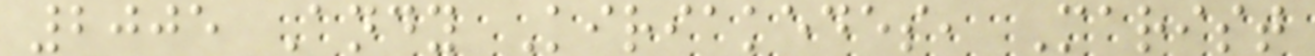2005 Andy Kiriakedes, Marist
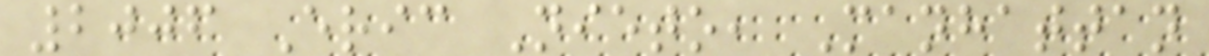2006 Eric Nieto, Manhattan
